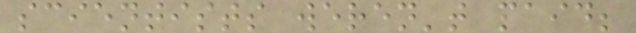scientists weren't paid;
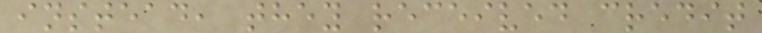instead, they received credit
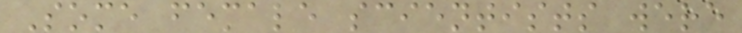Some female scientists were
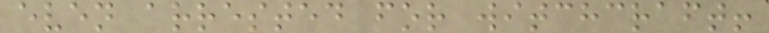even arrested for witchcraft!
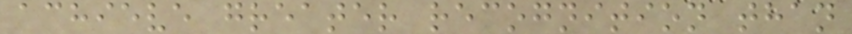achieve greater recognition than
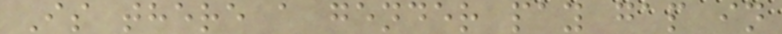Is there a gender pay gap in
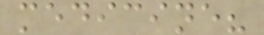medicine?
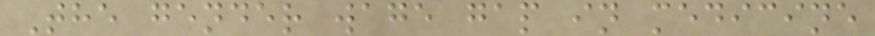The gender wage gap in medicine
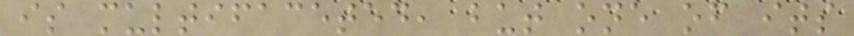is multifaceted, but one of its
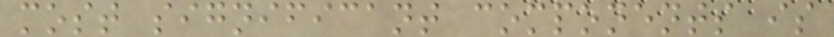most significant components is
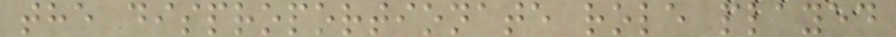the disproportionate role played
